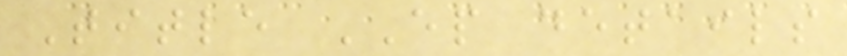Title EP details
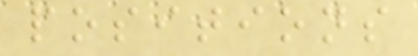positions
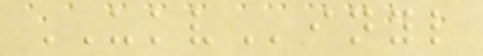UKVinyl
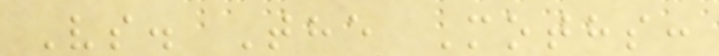Vs. The Moths:
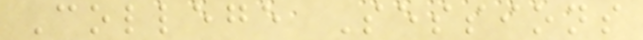College Sessions
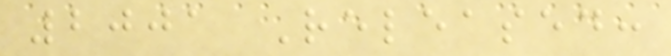2001 Released:
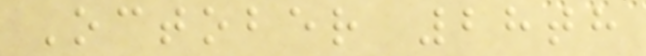October 28th
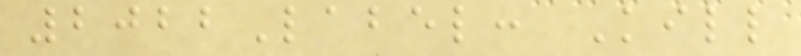2022Label: Kill
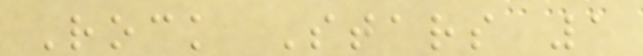Rock Stars 1
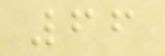66
